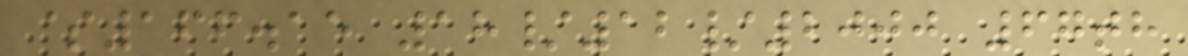$166.15 18/12/2000 67th
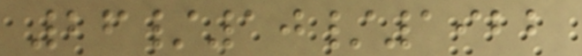26/10/1922
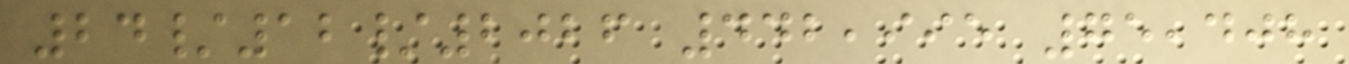24/12/2026 442,995 75,408
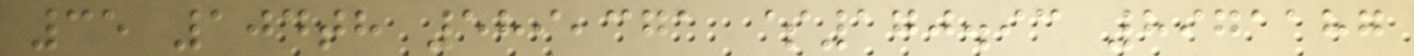35 104th 589,371 $170.93 8971187
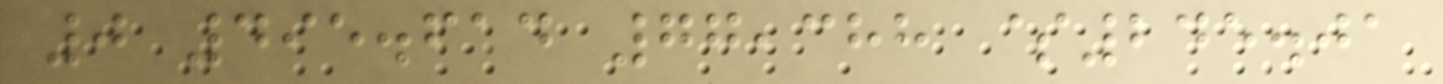0 495.614 77,388 $245.01
